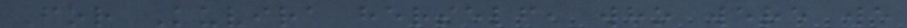For Kuvira herself, who were we
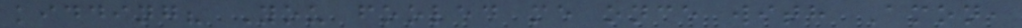kidding? You fooled me once with Amon,
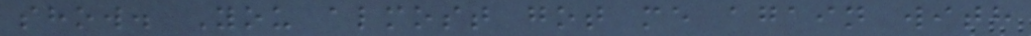show. You almost got me again with
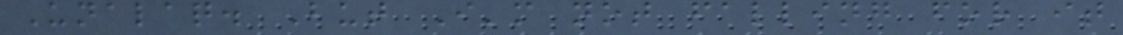Unalaq. But I'm not falling for it
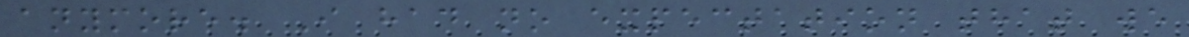anymore. I had no expectation that we
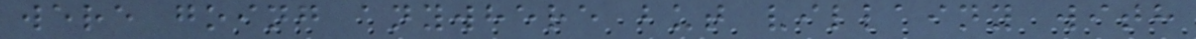were going anywhere but villainy with
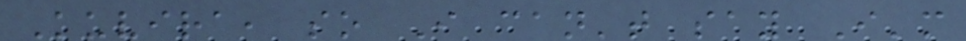Kuvira, so I can't say I'm
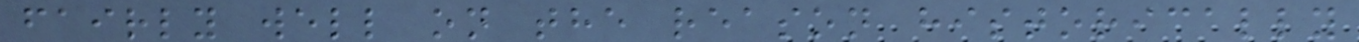fairly well on the reason historically
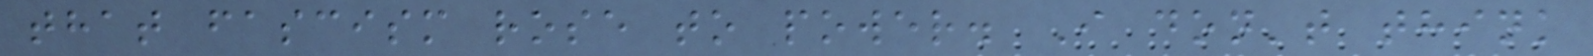that fascism rose to power. I don't think
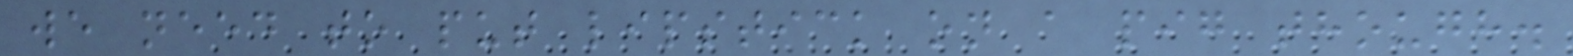we need to put lipstick on a pig though.
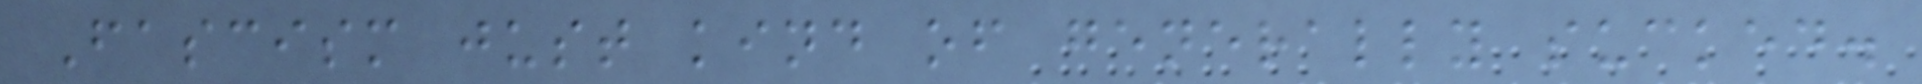Fascism just kind of generally sucked.
